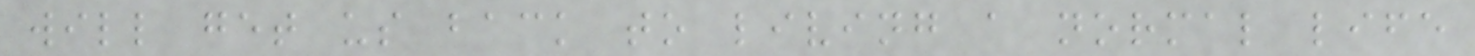will get us back to living a normal life
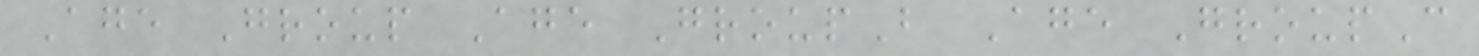Age Group Age GroupB Age GroupC
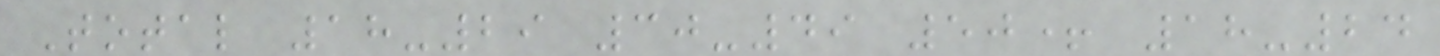Total 18-29 30-49 50+ 18-24
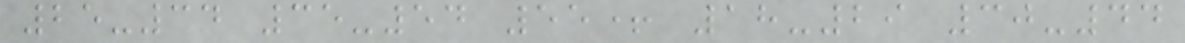25-34 35-54 55+ 18-29 30-44
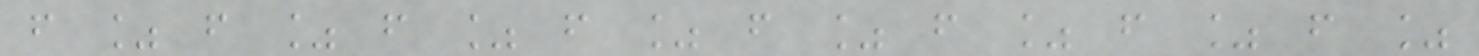f % f % f % f % f % f % f % f %
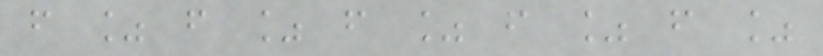f % f % f % f % f %
